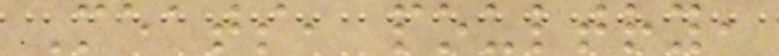Meats, poultry,
